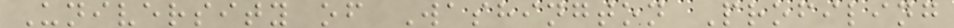University of Washington Profiling
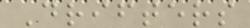Drifters
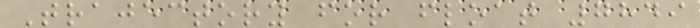Trajectory for float 7849
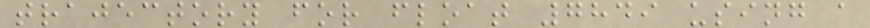trajectory for float 7849 using a
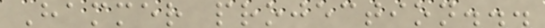Hammer projection...
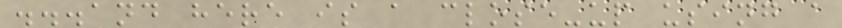...and here is a close-up using a
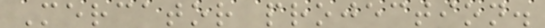Mercator projection.
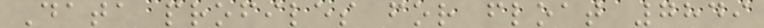Data profiles for float 7849
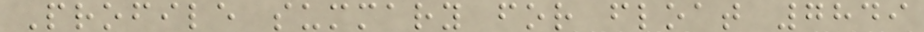Profile summary for float 7849
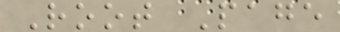Root Page
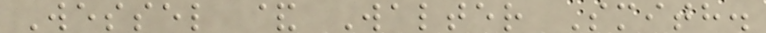Wessel & Walter Smith.
